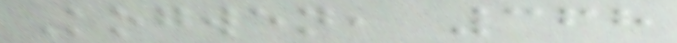Kogwen, 368
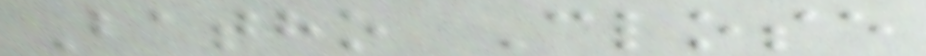Batho Close
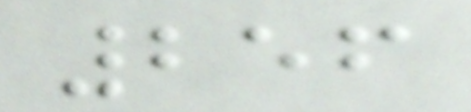256
